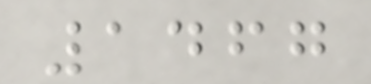1467
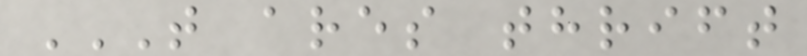T ARES THRIFT
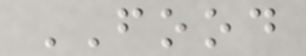FOOD
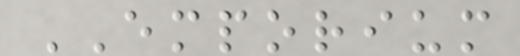EMPORIUM
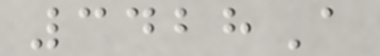3428A
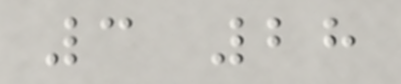3 28
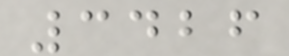3426
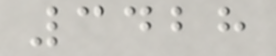3428
